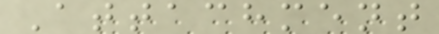Attachment
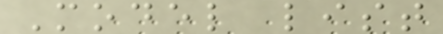Model list
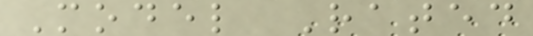Model Rated
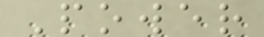Power
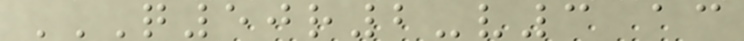Q50R2-V3 AC
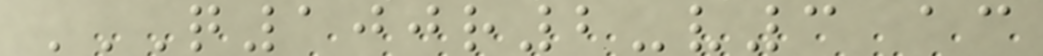Q100R2-V3 AC
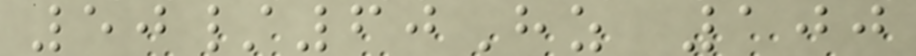50/60Hz 100
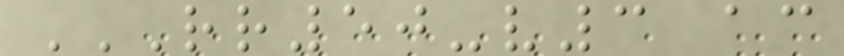RR50-V3 AC
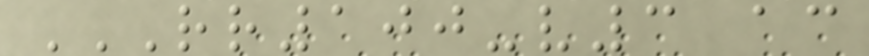RR100-V3 AC
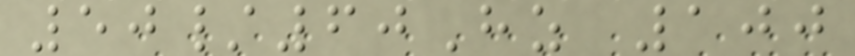50/60Hz 100
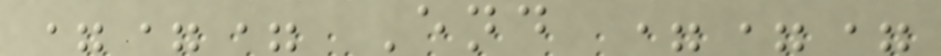=== End ===
